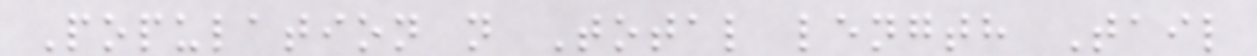Population n Total length Tail
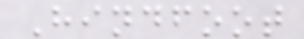Hindfoot
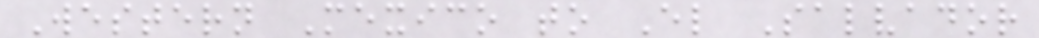Western Mexico to El Salvador
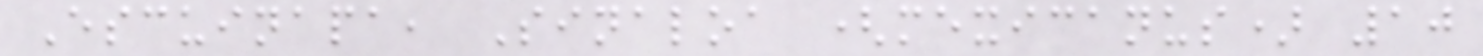Escuinapa, Sinaloa (mexicanus) 10
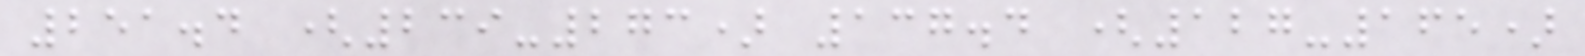251.4 (239-273) 137.4 (127-165)
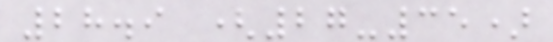28.9 (27-35)
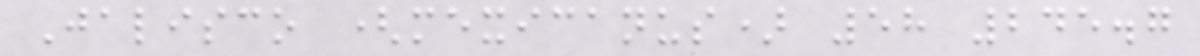Jalisco (mexicanus) 58 245.7
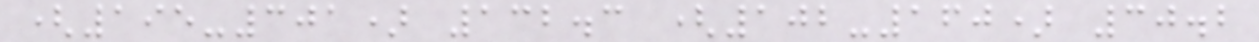(195-301) 132.3 (102-160) 30.2
